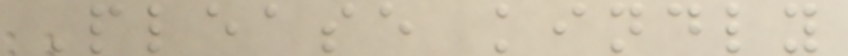Please kindly
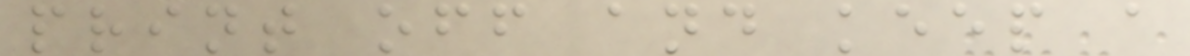print off and keep a
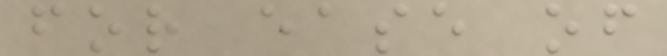for ease of
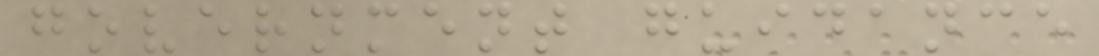government guidance
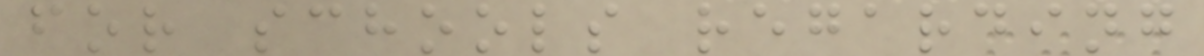for schools regarding
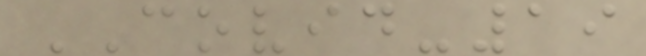COVID-19
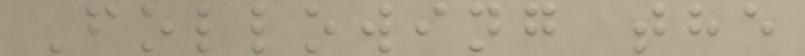Following the
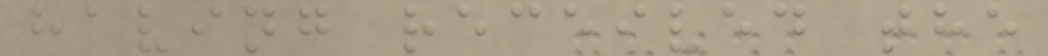having received the
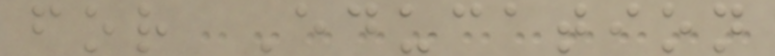for Education
